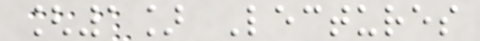[1] Lectures
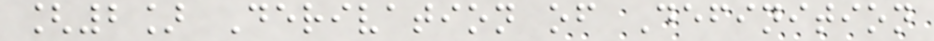[2] Derivation of Definition
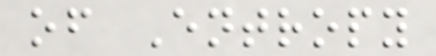of Entropy
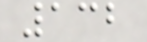132
